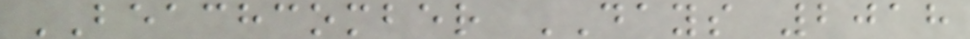BEACHCOMBER DAYS 2018
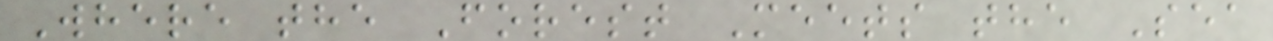Where the Forest Meets the Sea
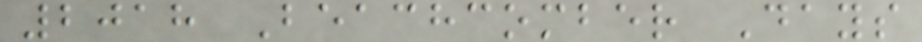2018 Beachcomber Days
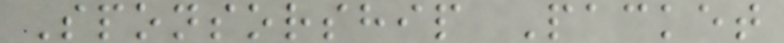Sponsorship Packet
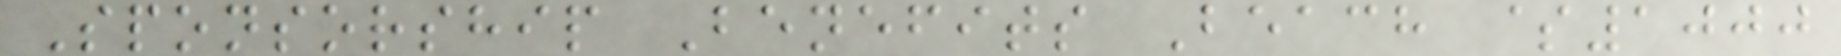Sponsorship Benefits Beach $1000
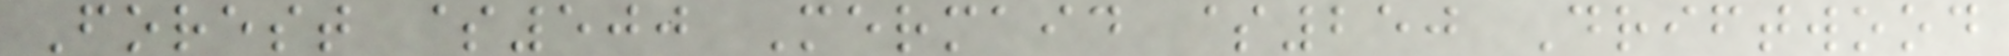Forest $500 Mermaid $250 Driftwood
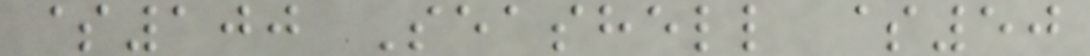$100 Seashell $50
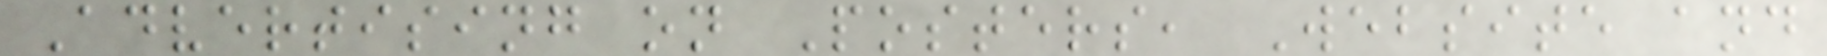Advertising on Posters, Website and
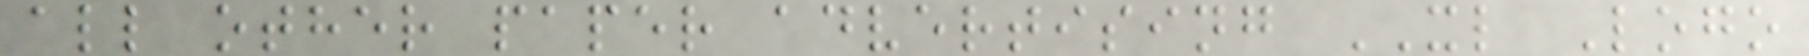all other paper advertising XL Logo
